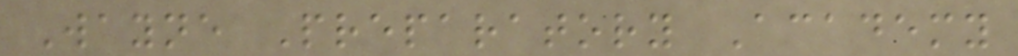Wayne Preparatory Academy
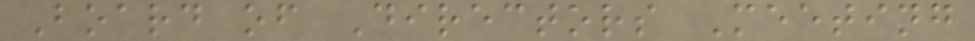Board of Directors Meeting
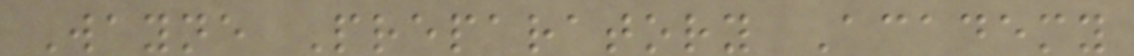Wayne Preparatory Academy
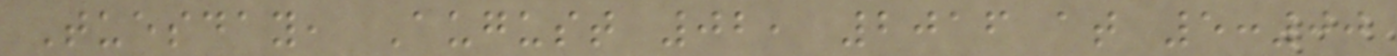Tuesday, August 02, 2016 at 5:00
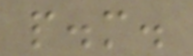p.m.
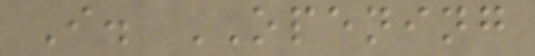I. OPENING
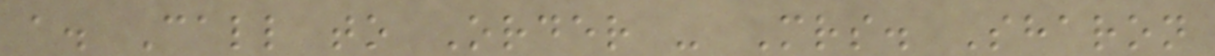a. Call to Order - Mrs. Sharon
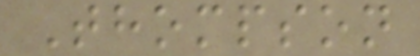Thompson
